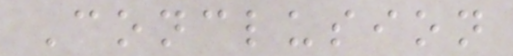Conclusion
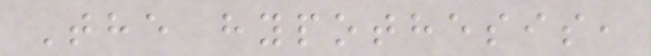The hypothesis,
